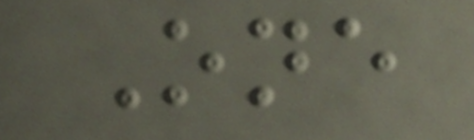One
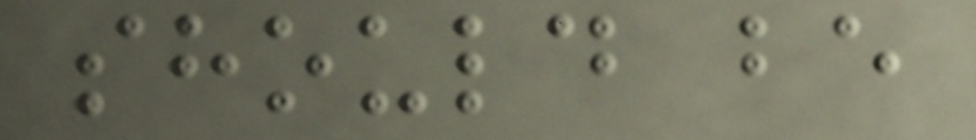should be
